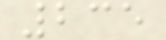235
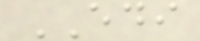EDI
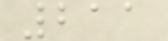211
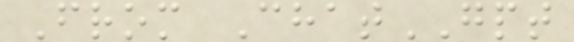From ChatGPT
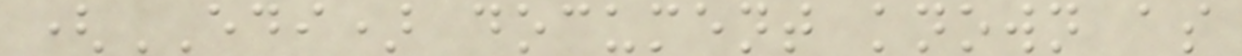(EDI) document known as
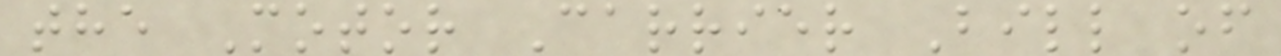the Motor Carrier Bill of
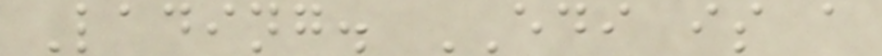Lading. EDI is a
